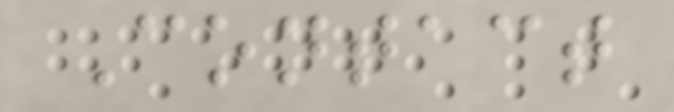Contact
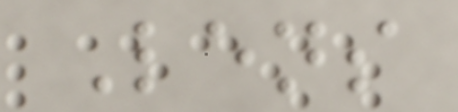Lens
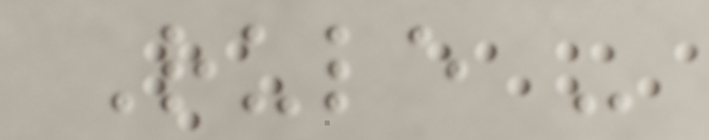Rule -
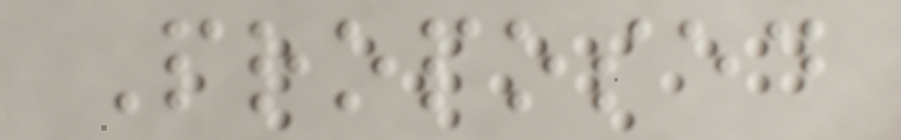Proposed
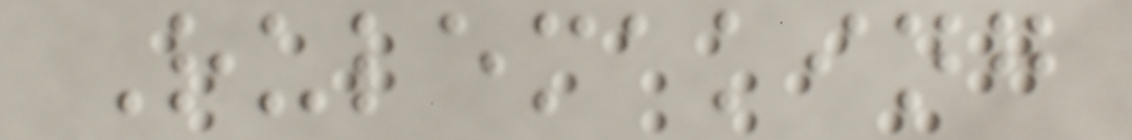Rulemaking
